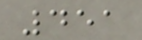451
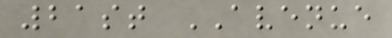21st AVENUE
